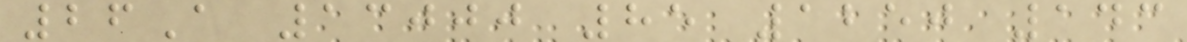26A 13000 85 1250 143
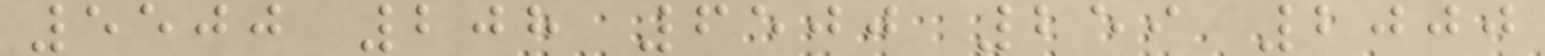5500 208 6500 259 2000
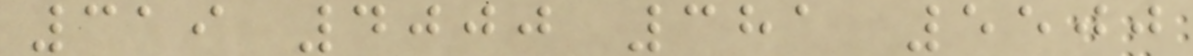319 4000 381 5500
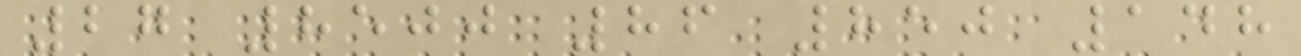27 8500 86 850 148
